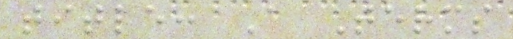title: A Terms
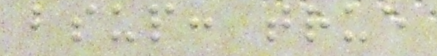bsup: true
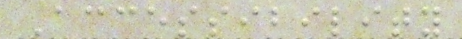Accessibility
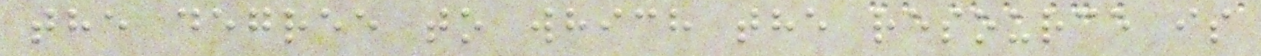the degree to which the resource is
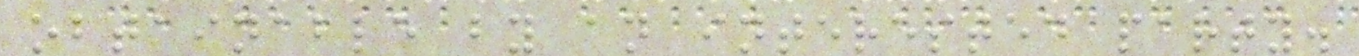obtainable by an interested party.
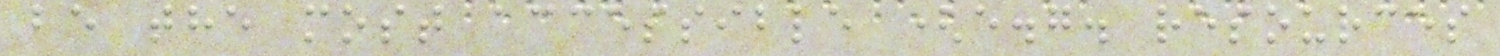be the most accessible (e.g. resources
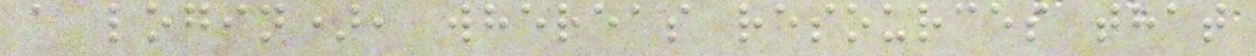a login), whereas resources that
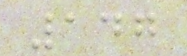147
